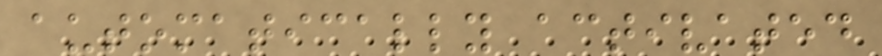automatically activated
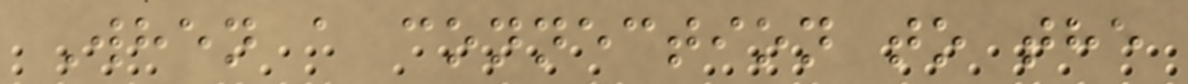When a connection to the
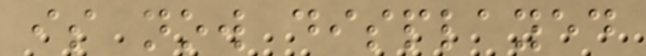is now displayed
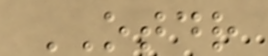OTDR
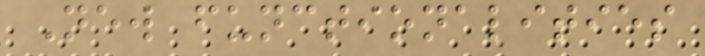New functionalities
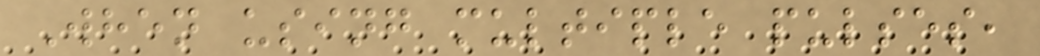When using multiple pulses,
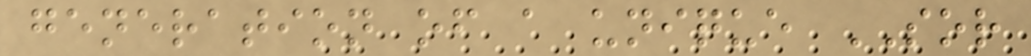generation of a unique SOR
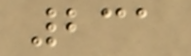231
